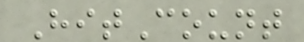HitCount
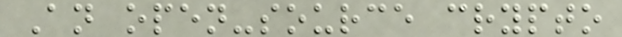An open-source crypto
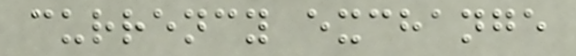currency exchange
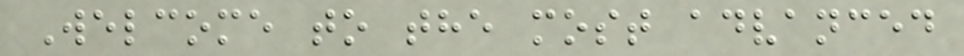Welcome to the most advanced
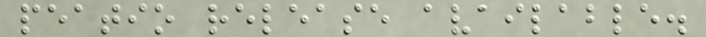peatio release available.
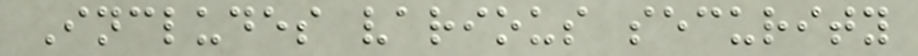Includes various security
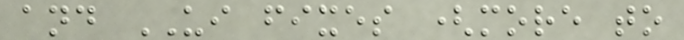and UI fixes (more to
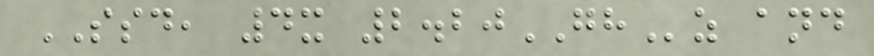SSD, 4x 2.20GHz and
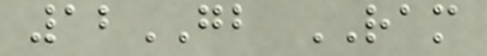12GB RAM
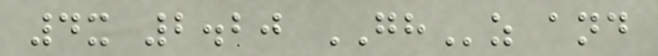4x 2.20 GHz and
